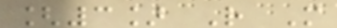[3] R M
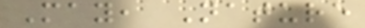May, Nature
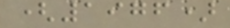(1976)
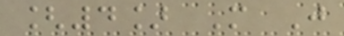[4] M J
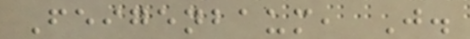Feigenbaum, J.
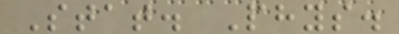Stat. Phys.
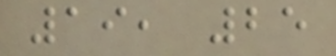19, 25
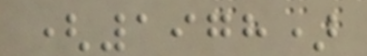(1978)
